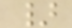}
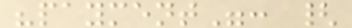"payment": {
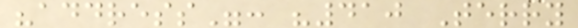"address": "410 Terry
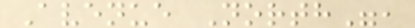Avenue North",
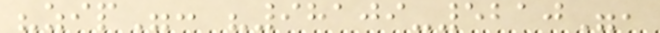"zip": "98109-5210",
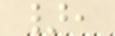},
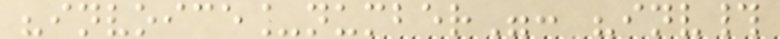"invoice_number": "inv#
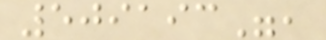509193",
